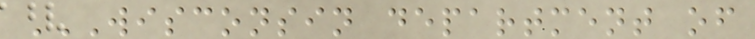WISCONSIN DEPARTMENT OF
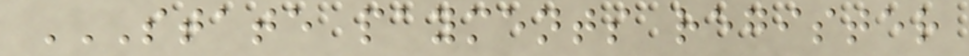STATE PAYMENTS REGISTER
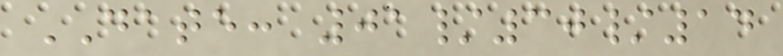DATE: 01/30/14
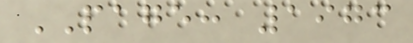PAGE: 1973
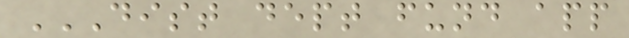DIST DEPT FUND APP
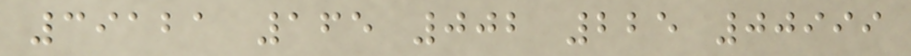39121 165 002 225 00999
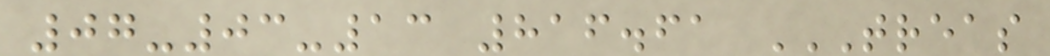07-03-13 816.61 TREAS
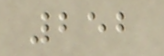252
